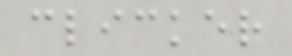clicker
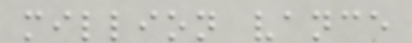million vance
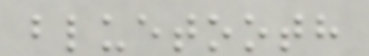bluetooth
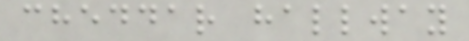cheddar hallway
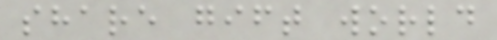share gift world
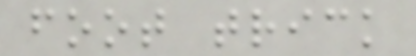foot trick
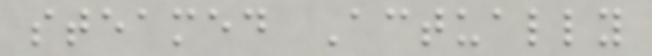steamed Actually
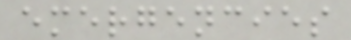emergencies
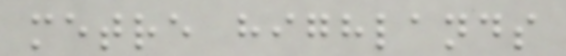metre highlands
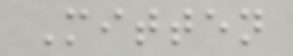Mitten
